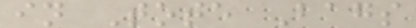in Tote Bags
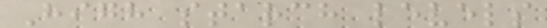High starch levels
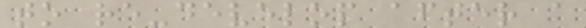to re-develop after a
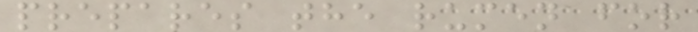prepares the rumen for
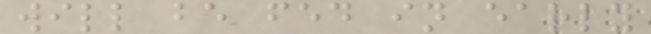will be fed in early
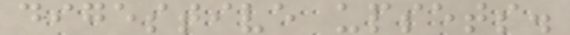digestive upsets.
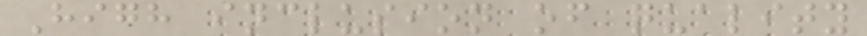High inclusion of quality
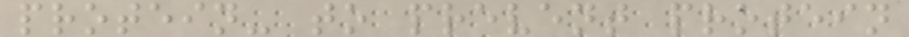protein- to prevent protein
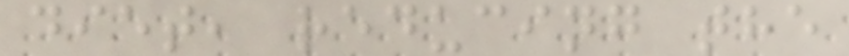diet, reducing the
